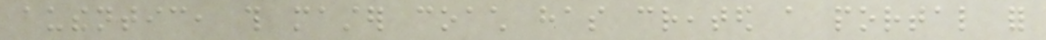authentic, this master coach has created a portal for
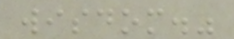wisdom."
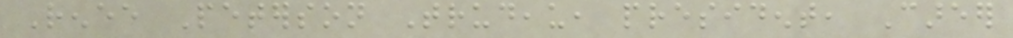Renee Peterson Trudeau, president, Career
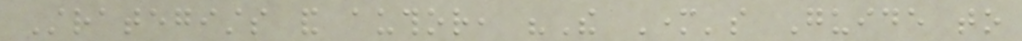Strategists and author, "The Mother's Guide to
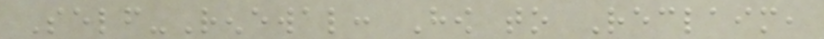Self-Renewal: How to Reclaim,
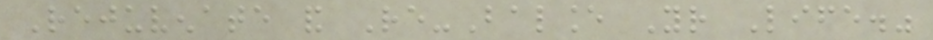Rejuvenate and Re-Balance Your Life."
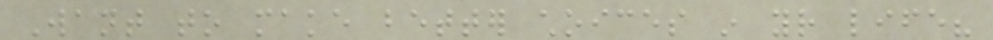Want to make better choices in your life?
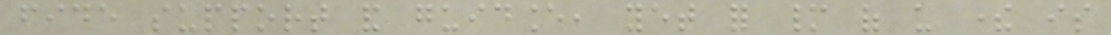fide support and guidance, yet for many of us there is
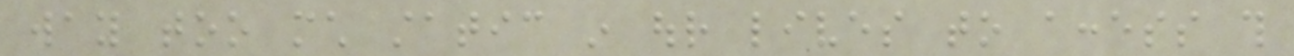way too much static in our lives to access this
